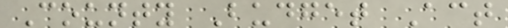County Budget Act
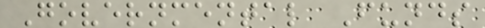Governmental Funds
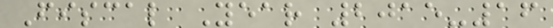Fiscal Year 2015-16
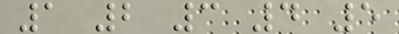1 2 3 4 5
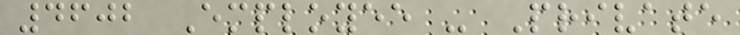4602 Employee - Private
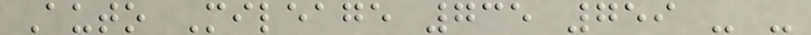Auto Mileage 735 759 - -
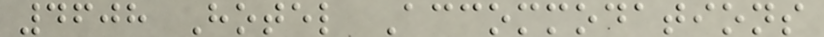4608 Hotel Accommodations
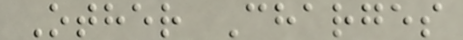Other Charges
